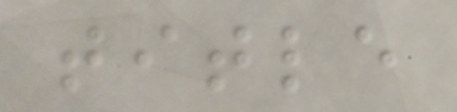title
